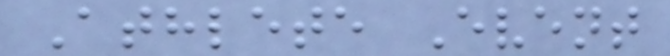Athlete Event
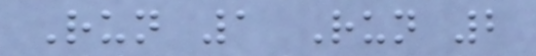Run 1 Run 2
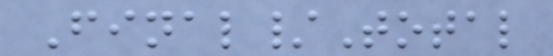Final/Total
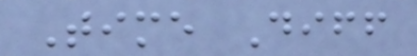Time Diff
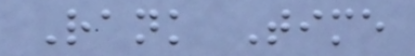Rank Time
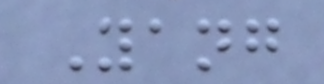Yang
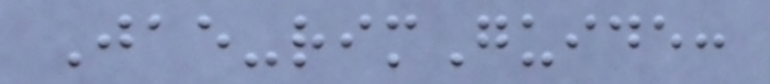Jae-rimGuide:
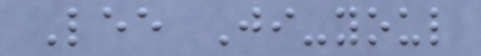Lee Ji-youl
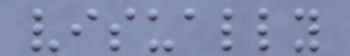visually
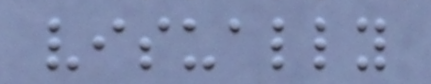visually
